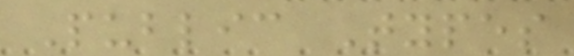Public Types
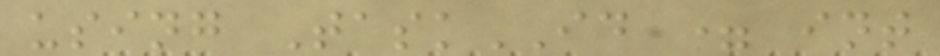using TaskID = int
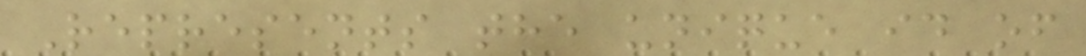Represents the unique id of
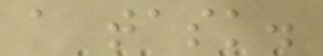a task.
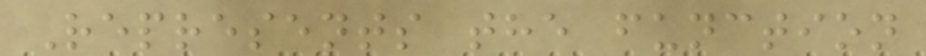Represents the function
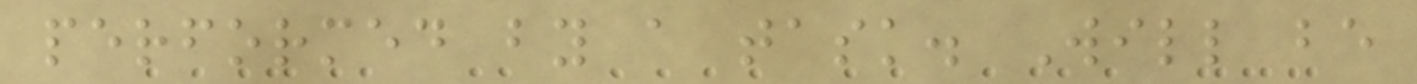performed by a task. Will be
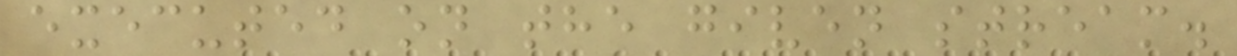executed on the given stream.
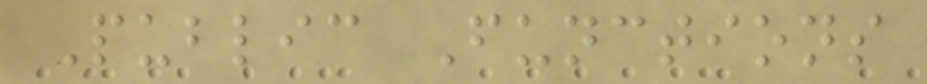Public Functions
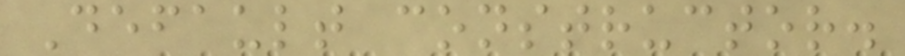Default constructor.
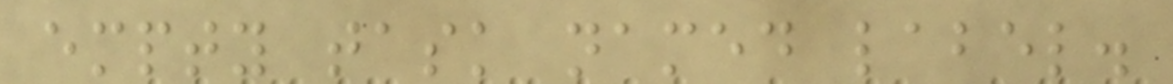empty task named label.
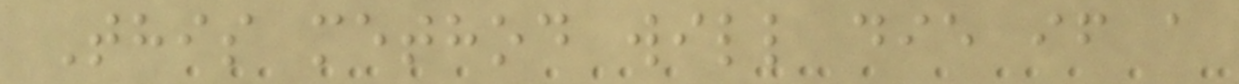This method will die if a
